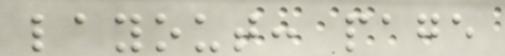layout: page
